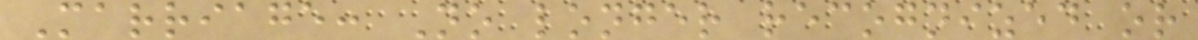Marriage: No longer recognized or
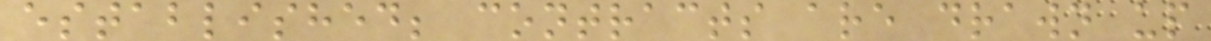established; contracts are drawn up
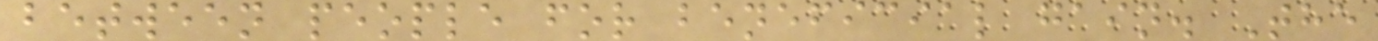between people for beneficial gain. The
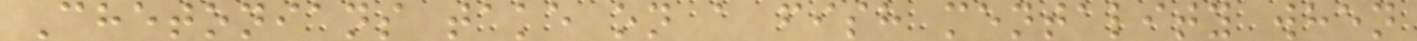Chetonians take on a fish mentality when
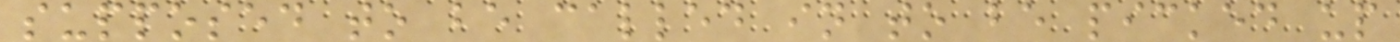supposed to be called in to be picked up
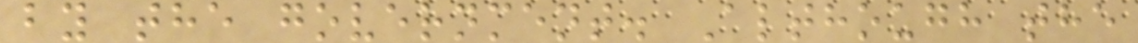by the government. Although the
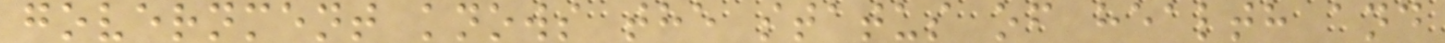government knows the status of health and
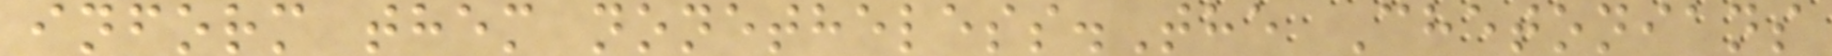inform them nonetheless.The Chetonians
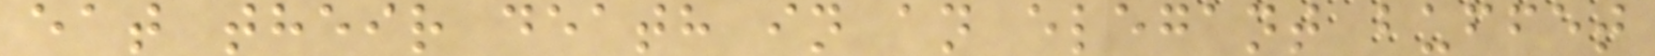eat their death in an elegant buffet
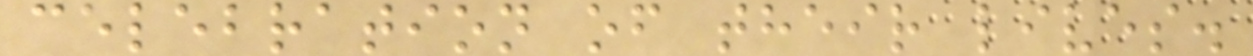celebration of their lives.
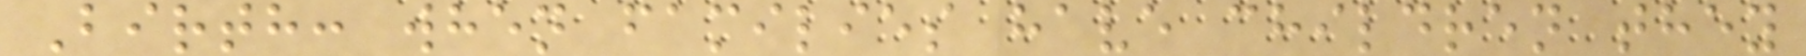Birth: when families have children they
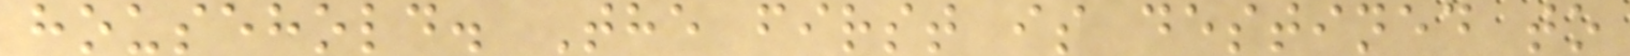household. The first is destined to
